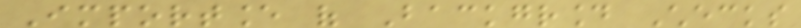Importance of Background Checks
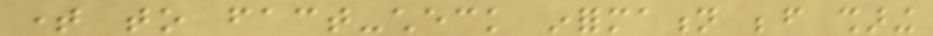time to fact-check information before sharing
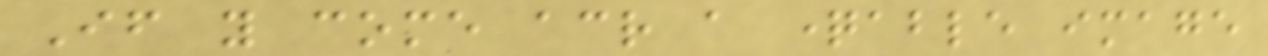If you come across a questionable image
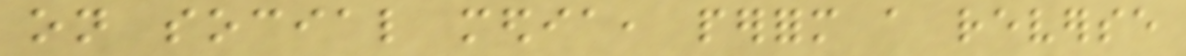on social media, perform a reverse
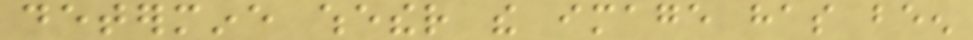determine whether the image has been
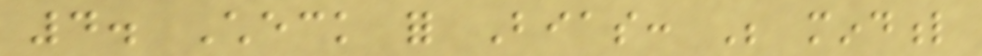4. Check for Bias: Be mindful
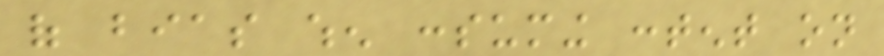of bias when consuming content on
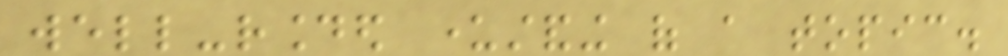well-rounded understanding of a topic.
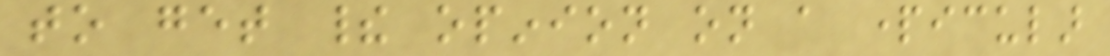to get their opinion on a particular
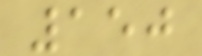150
